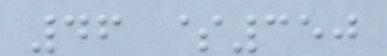46 $350
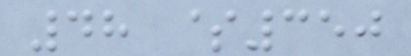48 $350
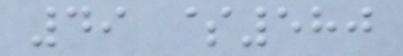49 $580
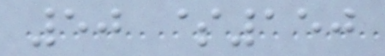50 $150
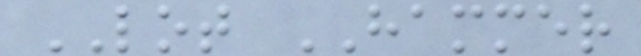LOT HAMMER
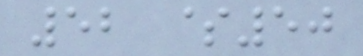52 $50
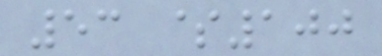53 $100
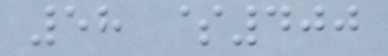58 $400
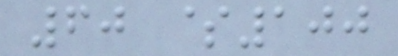60 $100
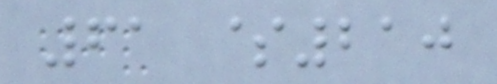61 $210
